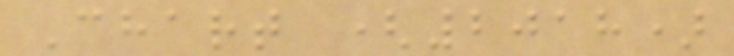Chart (2018)
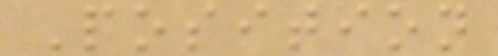Position
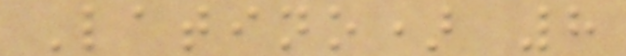Latino) 8
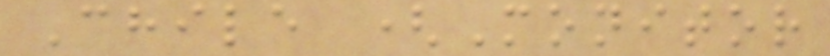Chile (Monitor
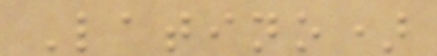Latino)
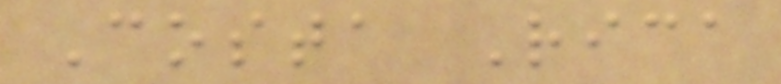Costa Rica
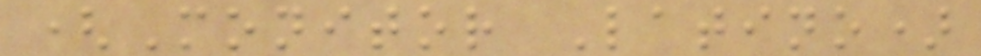(Monitor Latino)
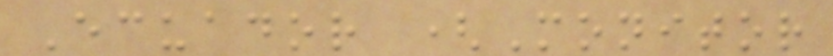Ecuador (Monitor
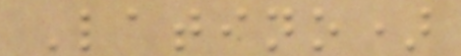Latino)
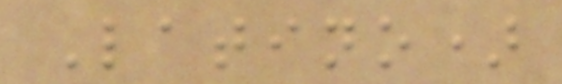Latino)
